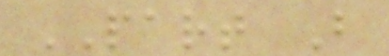PART B
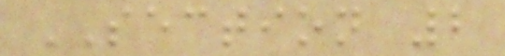SECTION 2
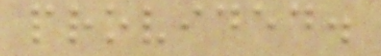provided.
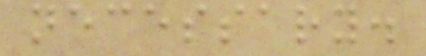necessary.
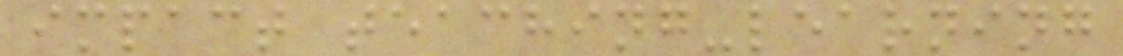impact teaching-learning
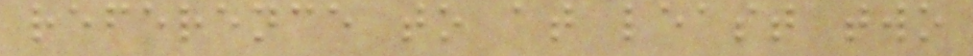reference to at least two
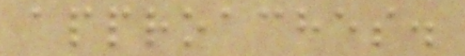approaches.
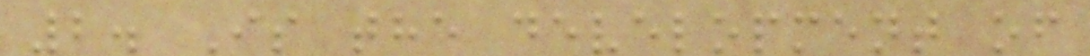2. Is the development of
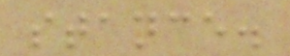stance.
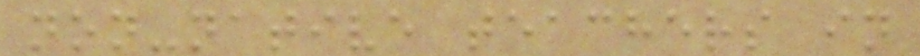non-native teachers in
